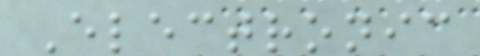Electronic
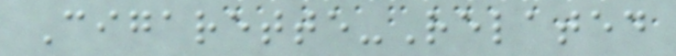Cigarette-Related
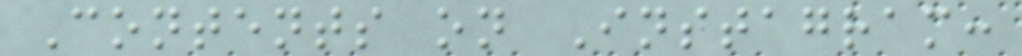Contents on Instagram:
